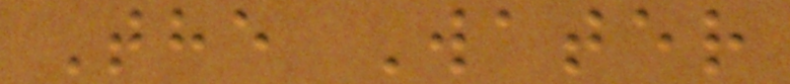The Water
